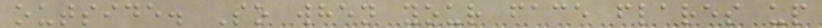outside. So when your face flares up
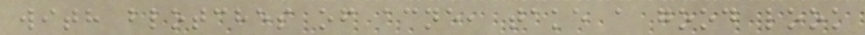with blotches of acne, take a good look
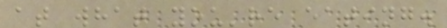at what you're eating.
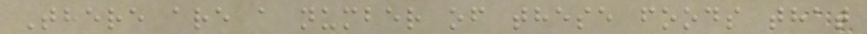There are a number of these foods that
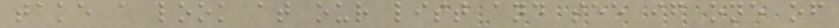take a look at our list and see if one of
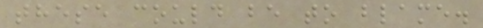these could be to blame.
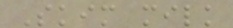Skim milk
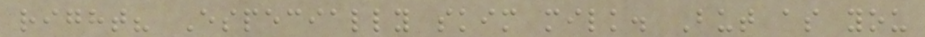right? Especially skim milk. But as you
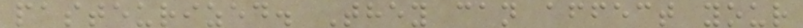pasteurized. They can affect your
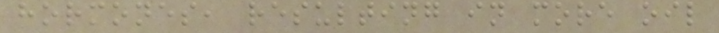hormones, resulting in more oil
